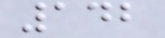142
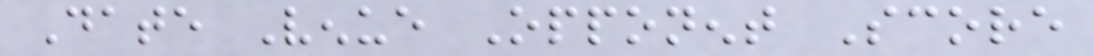Date Venue Opponent Score
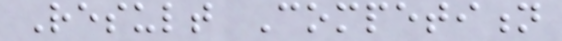Result Competition
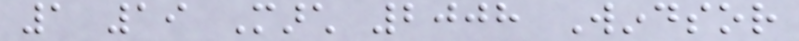1 19 March 2008 Windsor
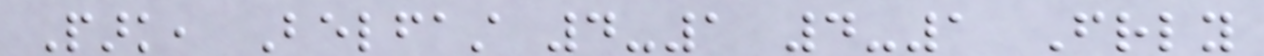Park, Belfast 4-1 4-1 Friendly
